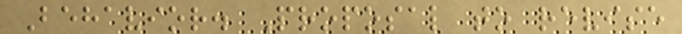Behavior. Proposal to revise
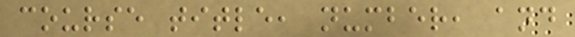course title, number, and
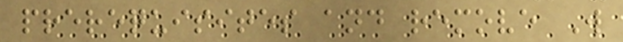prerequisites and remove W
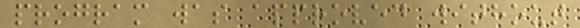program was approved without
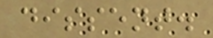dissent.
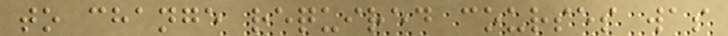to change required courses was
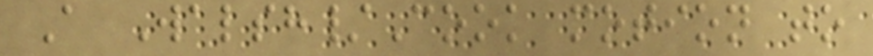A Walsh/Cook motion to
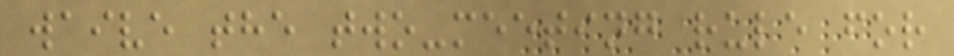waive the two-meeting rule for
